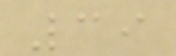39
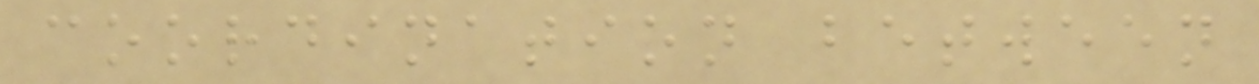coordination between
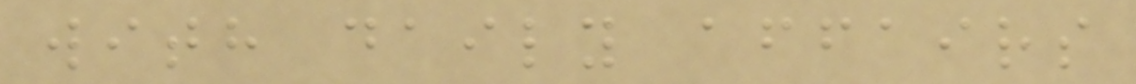with daily affairs
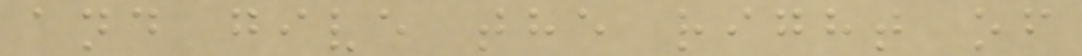and give the right of
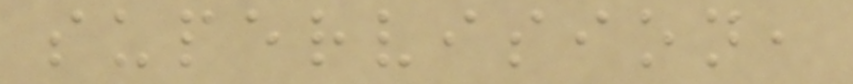supervision,
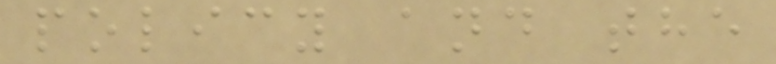policy and the
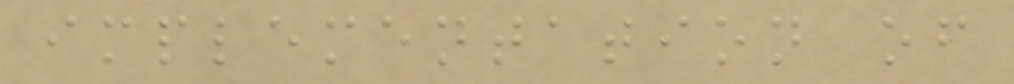implementation of
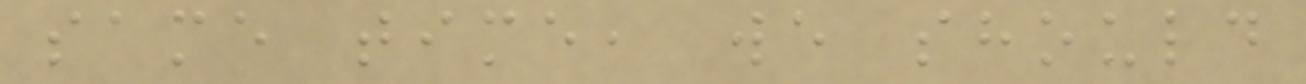same time, we should
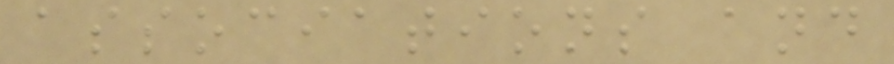associations and
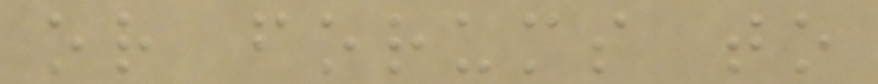or forums to
